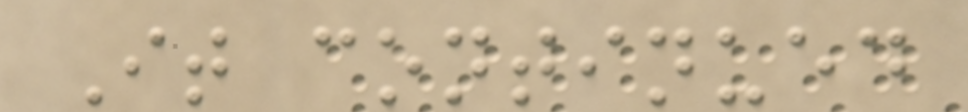It continued
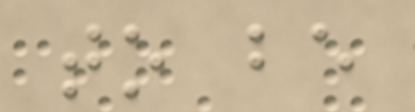to be
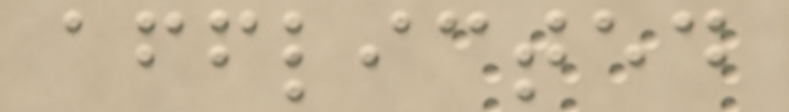afflicted
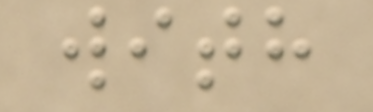with
